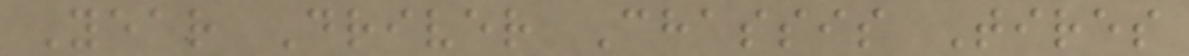Year Driver Chassis Tires
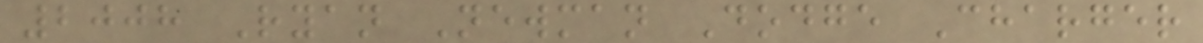2008 Ryan Newman Dodge Charger
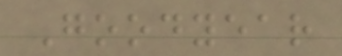Goodyear
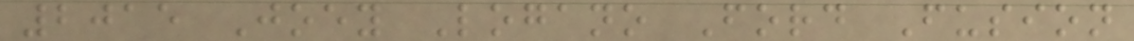2015 Joey Logano Ford Fusion
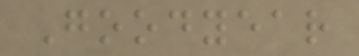Goodyear
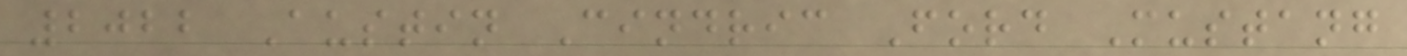2022 Austin Cindric Ford Mustang
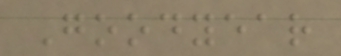Goodyear
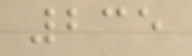235
